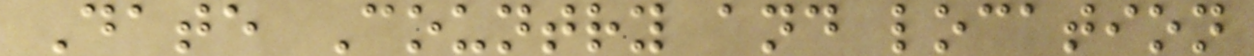Date Country and location
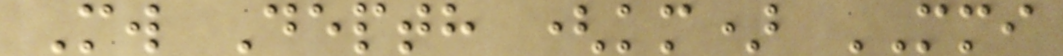Mw Depth (km) MMI
